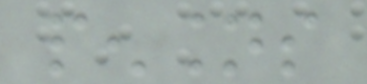pensions
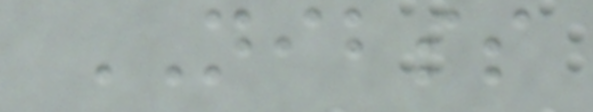NIBSS
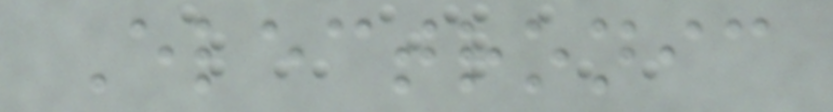Electronic
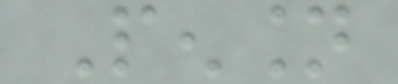Pension
